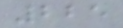225
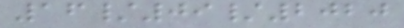16/09/2020
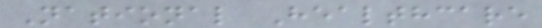National Healthcare
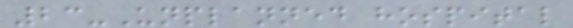23-Unplanned hospital
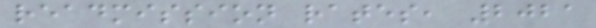readmission rates, 2021
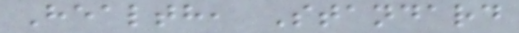Health, Standard
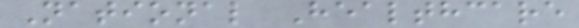National Healthcare
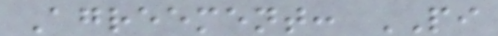Agreement: PI
